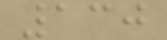130
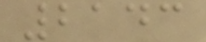2143
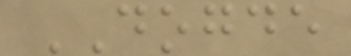DOGDE
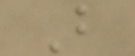B
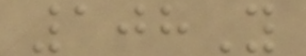108Y
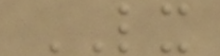LX
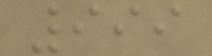999
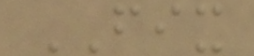FIX
